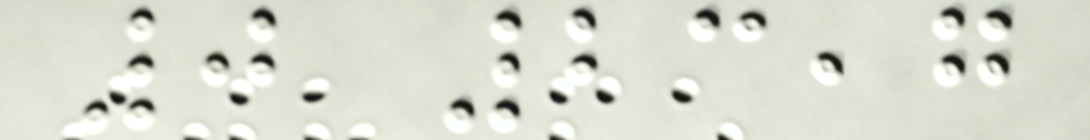0 23,7
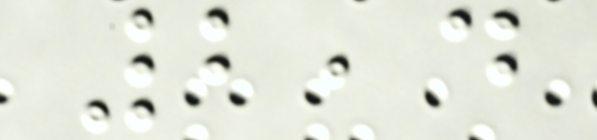2,4
